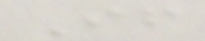If
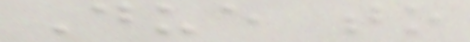Due to
